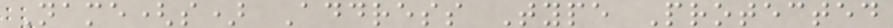Name(s) Address Type Protected
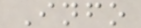Info
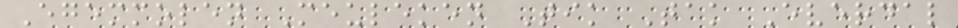Egemmolen Meuleken Tik Tak Everdal
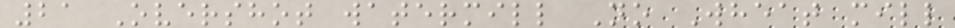21 Overshot watermill No Wheat mill
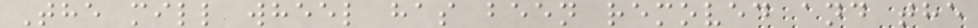The mill wheel has been removed and the
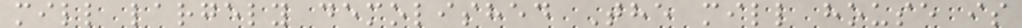mill largely demolished The mill house is
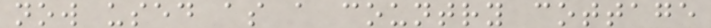now used as a country cottage
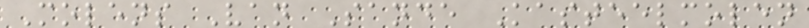Molens Van Sande Kasteelmolen
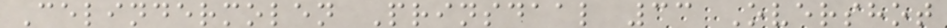Celindermolen Prinsdaal 33 Overshot
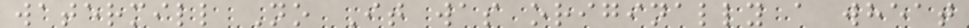watermill No It was originally a wheat
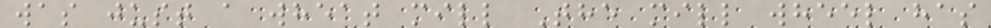was just a wheat mill The mill wheel has
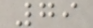79
